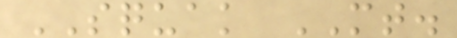SQUAK MT.
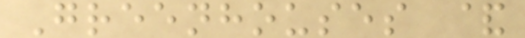Greenhouses &
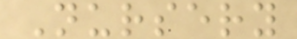Nursery
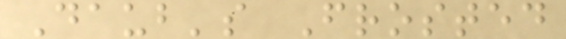Daub's Frosted
